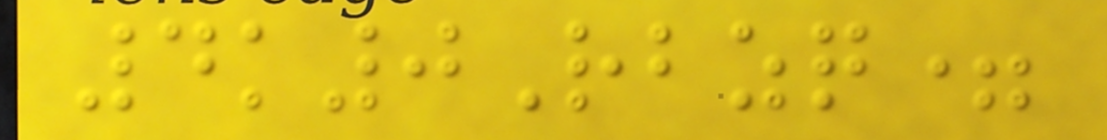4k0Rbzq=
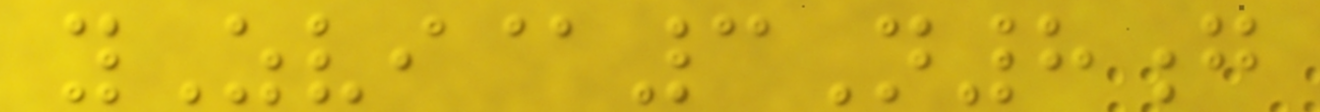yZvi@3N8g
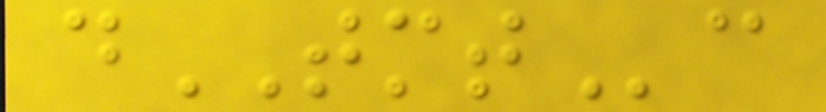dTMTc
